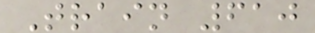Train 610
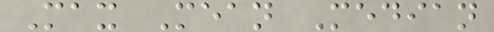Max Mean Median
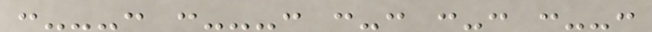:---: :---: :-: :-: :--:
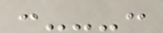:---:
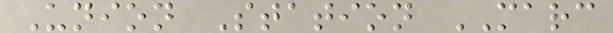Union Station MARC
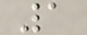1
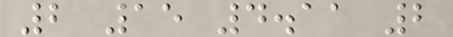2 15 4.11 2
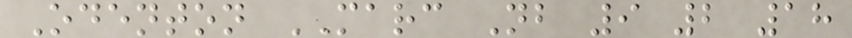Odenton MARC Nb 9 2 18
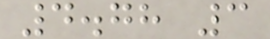4.78 3
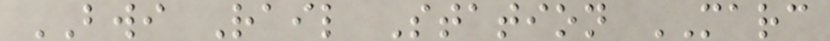BWI Rail Station MARC
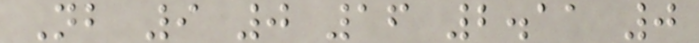Nb 9 0 16 2.11 0
